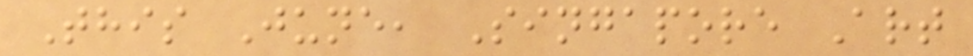This June, Singapore Art
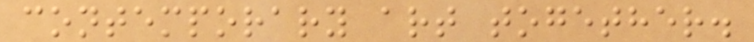contemporary art together.
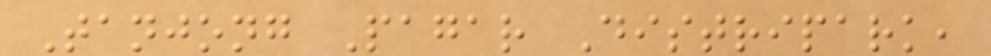Tanjong Pagar Distripark,
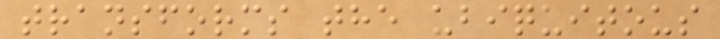transforms the ubiquitous
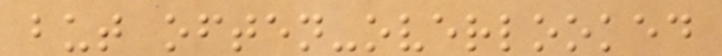but often-overlooked
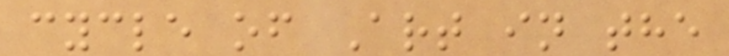cycle of Art in the
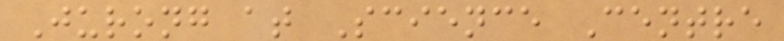Jurong at Science Centre
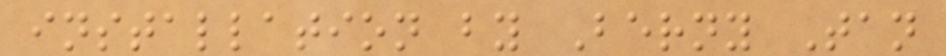installation by Berny Tan
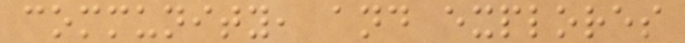community, and explores
